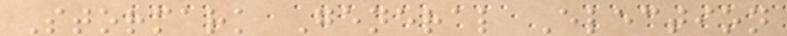Stormark General Election
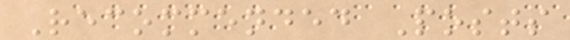Recommended Posts
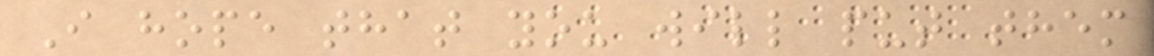I hope that you will put them
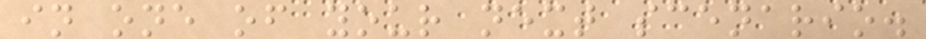in one of your next scenario.
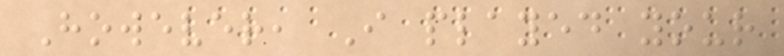However, I played your
